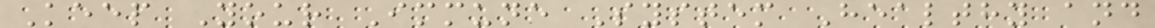Keep Your Immune System Healthy and
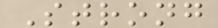Strong
